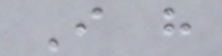I have
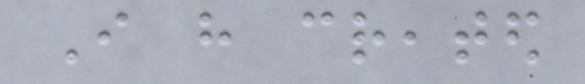I have created
